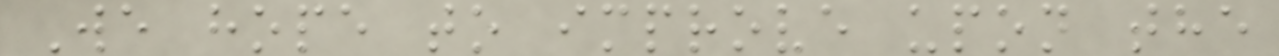We hope to improve upon the
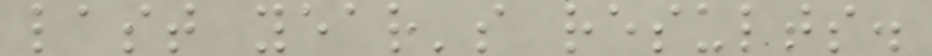last year's results.
